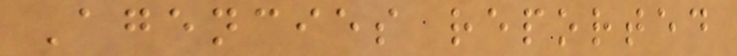Agencies reported
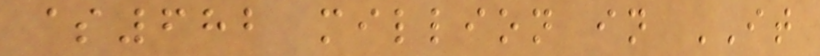$682 million in IT
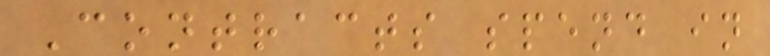Contracts spend in
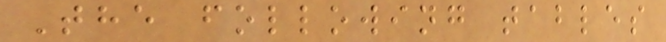The following tables
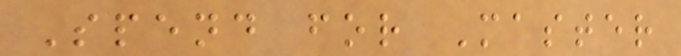Spend for Master
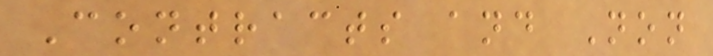Contracts and Non
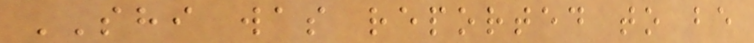SHI was reported to be
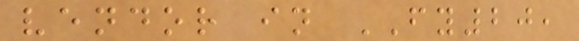vendor in FY20,
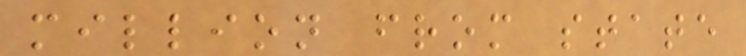million from state
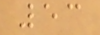53
